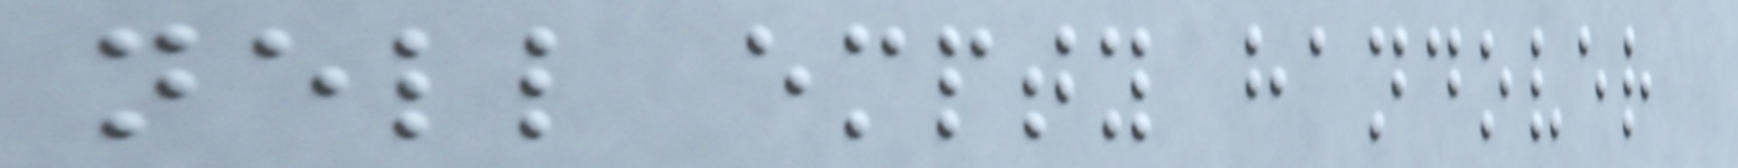nell empty handover
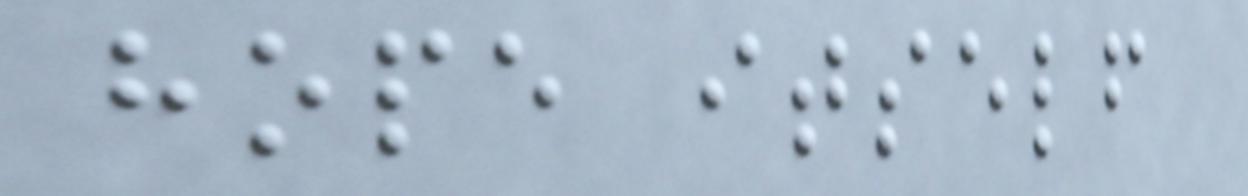hope itself
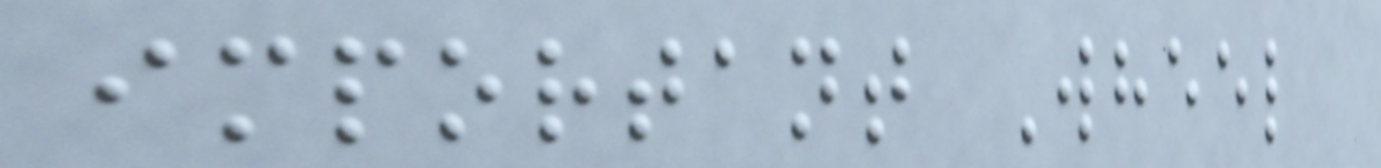important Wheel
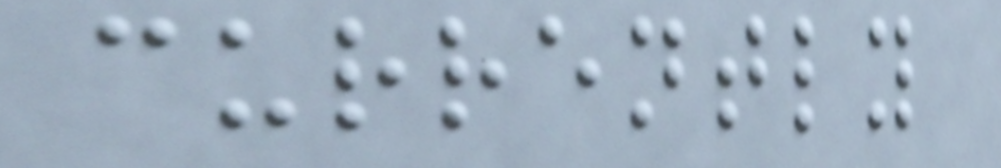currently
